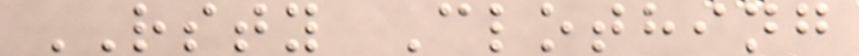RSTY Clothing
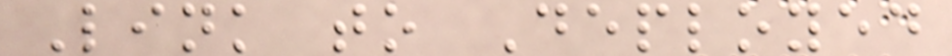Link to Deployed
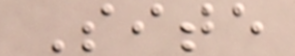Site
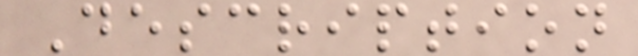Description
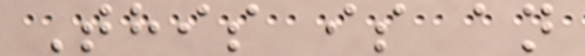This is an
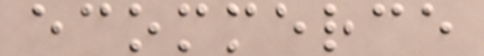ecommerce
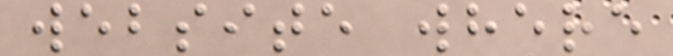website where
